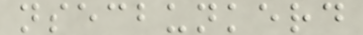nsecbunkerd
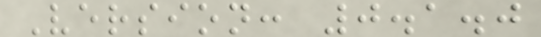Version: 0.1.0
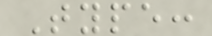Type:
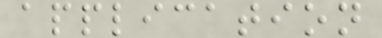application
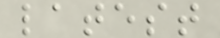latest
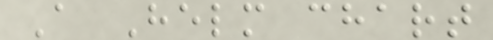A Helm chart
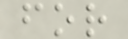for
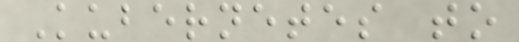Kubernetes to
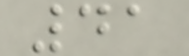41
